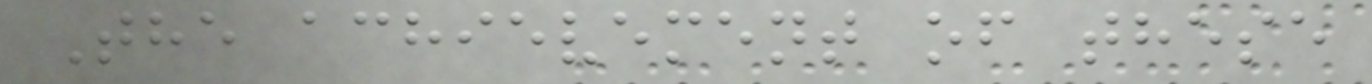The achievement of these
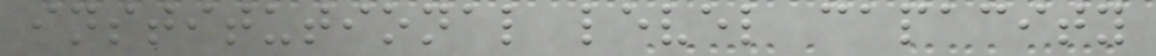institutional level capacity
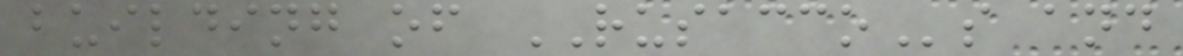building of RUSACCOs and
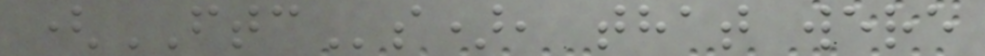(FTCs), that were
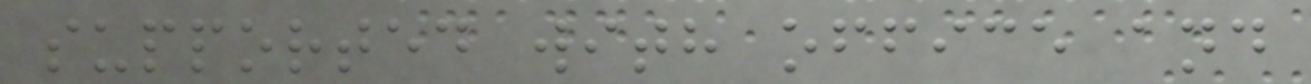supported with office and
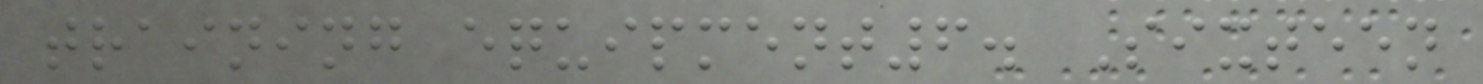training equipment6. Sixteen
